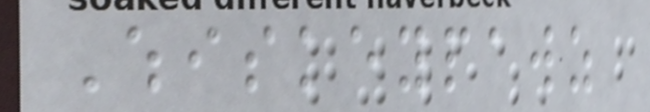Whiskeypawz
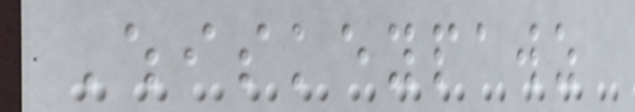Whiskeypawz
